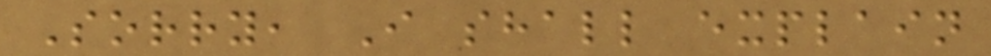Sorry, I shall explain
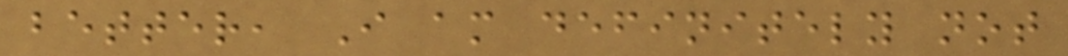better, I am definitely not
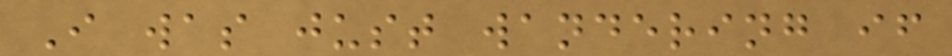I was just wandering if
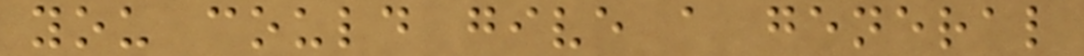you could give a general
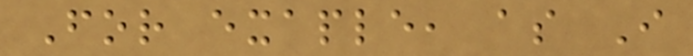For exaple, as I
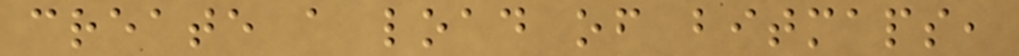create a load of bitmaps,
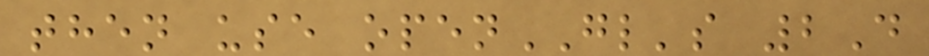then use openGL's 2D
